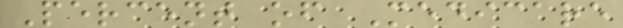Percent of Medicare
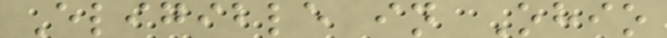Eligible in Ohio
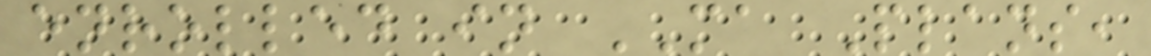enrolled in MA Plans,
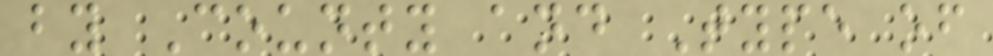by County and Type of
